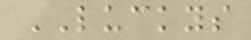LUCKYS
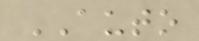AUTO
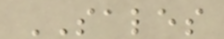SALES
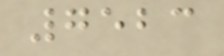7523
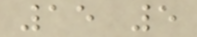15 5
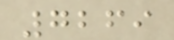7269
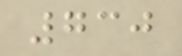730
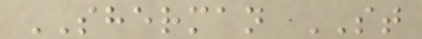SHERMAN ST
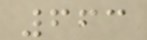663
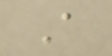A
